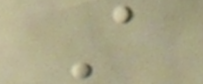A
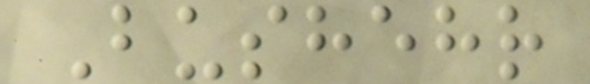Bushehr
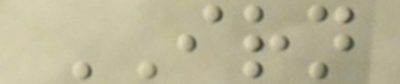IRN
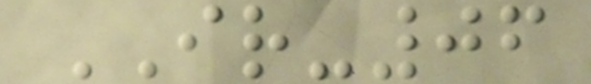IR-06
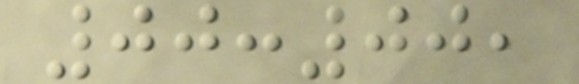00:00,
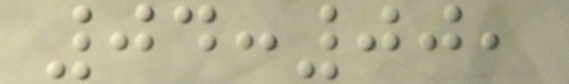04:00,
